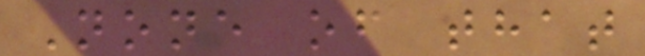None of that
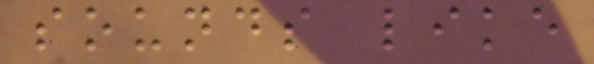sounds like
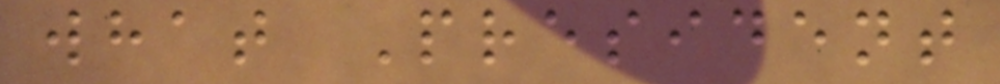what President
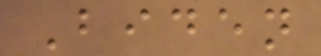Biden
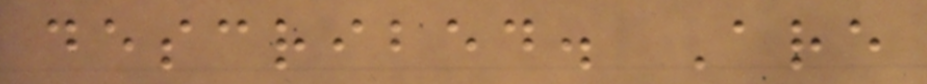described. Are
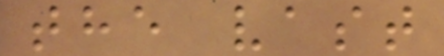the vast
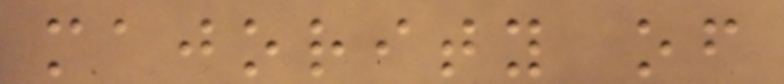majority of
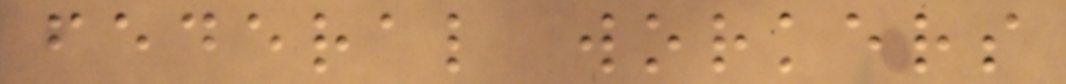federal workers
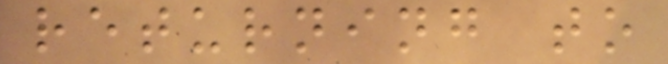returning to
